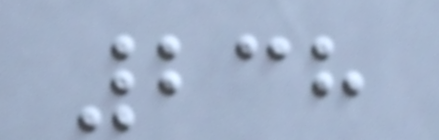238
